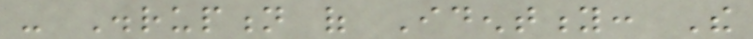- Disruption of Identity: The
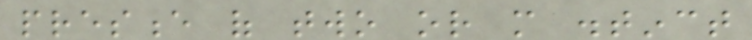presence of two or more distinct
